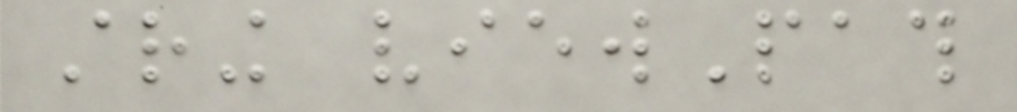string viewPath
